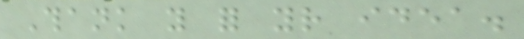Thank you for your idea.
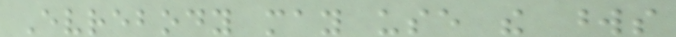Evrebody may use the words
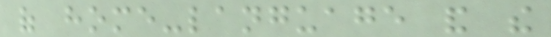of home-language and the
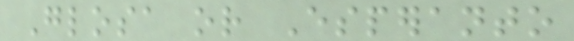Glosa or Esperanto
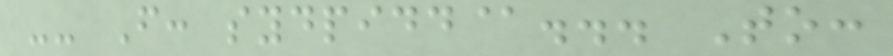-- From: sydpidd@... To:
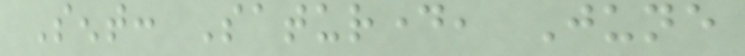Sent: Saturday, June
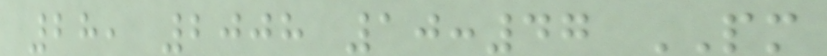28, 2008 10:47 PM
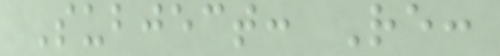Subject: Re:
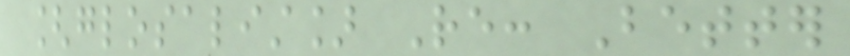[glosalist] Re: Better
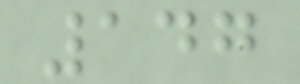147
